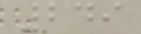249
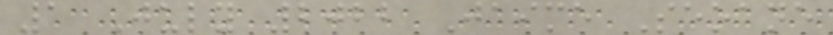1 July 2022 Jaime Seoane
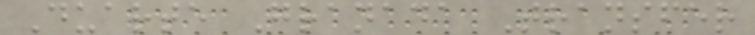Duarte Granada Transfer
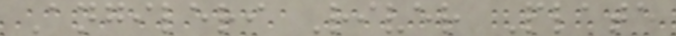Angileri River Plate
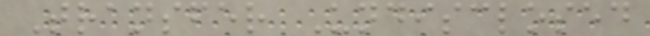Transfer Undisclosed
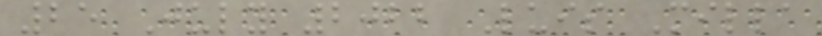25 July 2022 Luis Milla
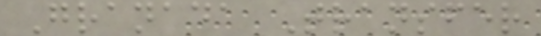Granada Transfer
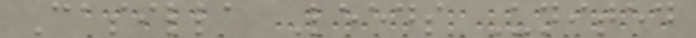Casilla Leeds United
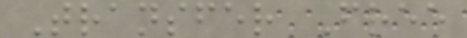Transfer Free
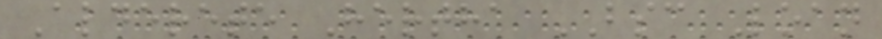Alderete Hertha BSC Loan
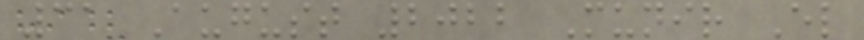31 August 2022 Munir El
